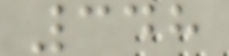348
